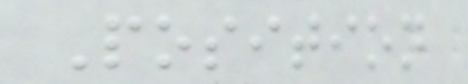Position
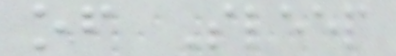of Sleep
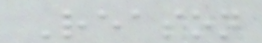Reason
